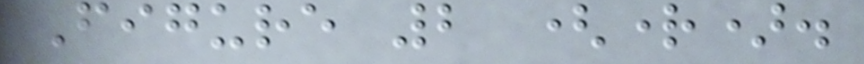Figure 2 (right).
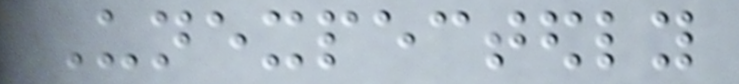Unexpectedly
